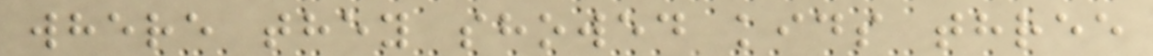where they showed kids three
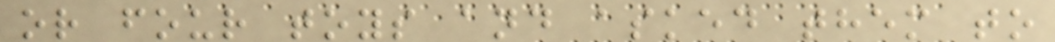or four toys and asked them to
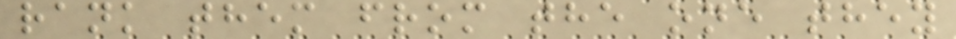rank them from the one they
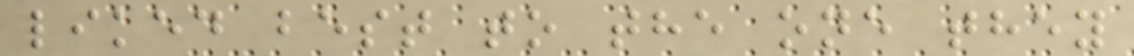liked best to the one they
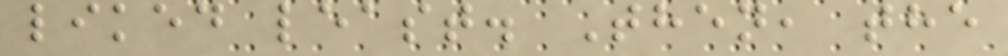liked least. Then, the
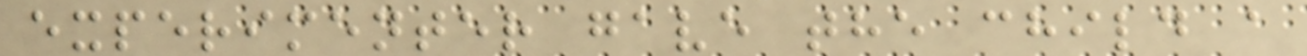experimenter gave the child a
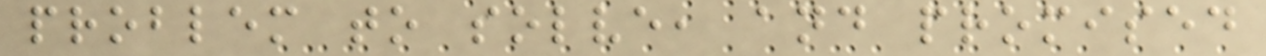problem to solve, and promised
